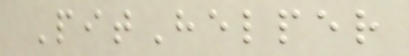PitHelper
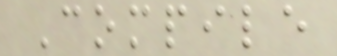Compile
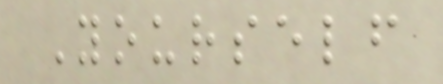Yourself
